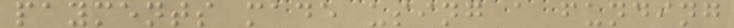payments made using a funding
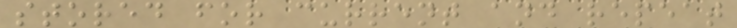stored for current and repeat
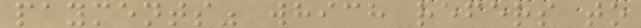payments" which refers to
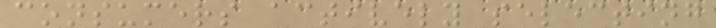consumers actively selecting
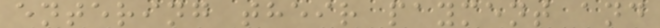entering their payment and
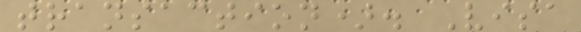transaction). Visa
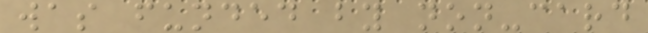was funded by non-card
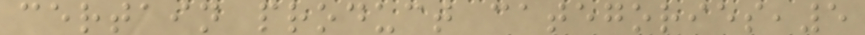certain product categories,5
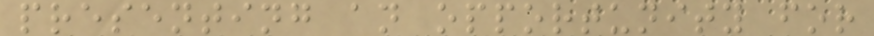presenting an opportunity for
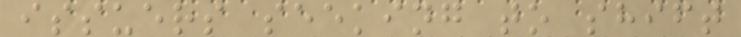issuers seeking to shift
